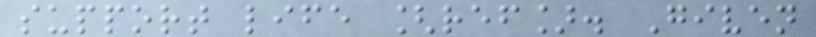support life [ref]. Given
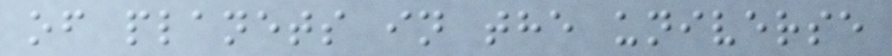of planets in the universe
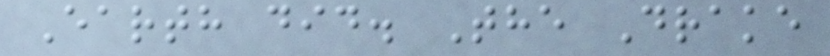Earth did. The Drake
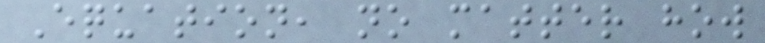Equation, no matter how
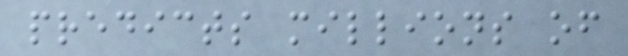predicts millions of
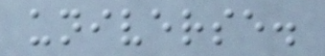universe.
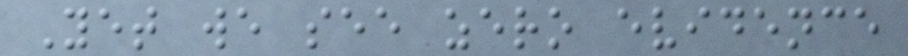Yet we see zero evidence
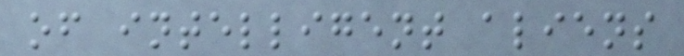of intelligent aliens
